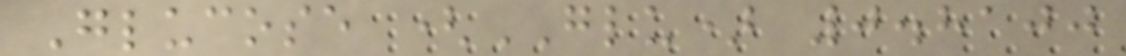Glucose (GLU) 0.8100
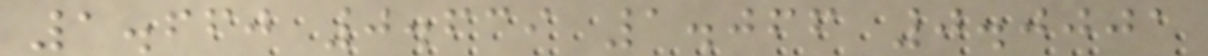1.660 0.639 1.066 0.0001
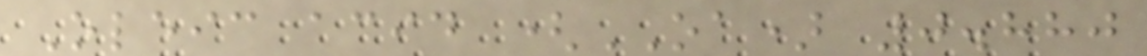Oleic acid (OA) 0.880
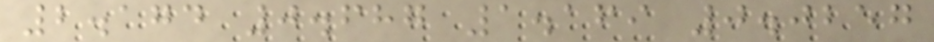2.174 0.687 1.169 0.0257
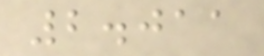2.011
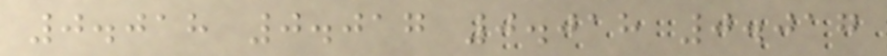0.018 0.017 0.018 0.017
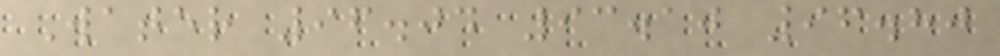Water 96.04 93.10 96.80
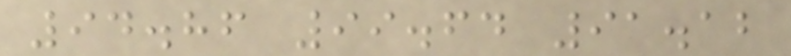94.86 99.64 91.12
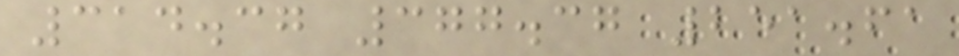314.37 377.37 251.61
